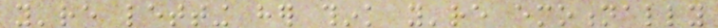you're letting her think you're emotionally
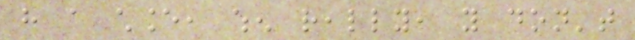have a chance, when really, you don't
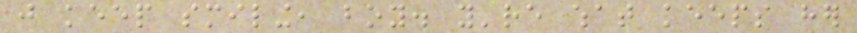just keep smiling, boy. you're what keeps her
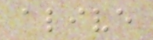alive
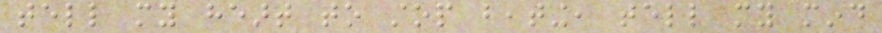tell my heart to stop beating, tell my mind
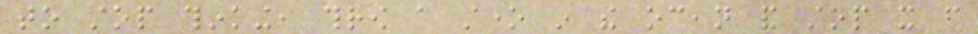to stop thinking, throw a stone in the ocean and stop it from
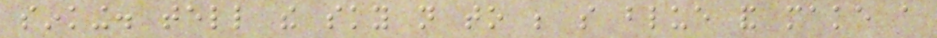sinking. tell the sky not to be so blue and make a
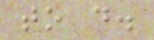to do.
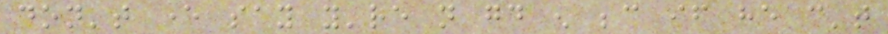don't ever say you're not good enough because if he can't
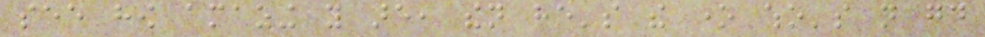see how amazing you are, then he's the one who's not good
